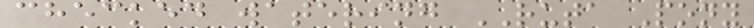checked watering RUTA Pony
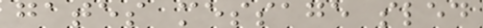gates message sled
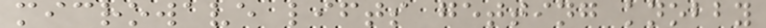microwave lifts getting knobby
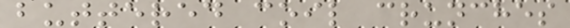buttered coil crunches
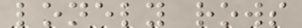lonely rows
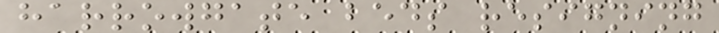harrowgate beds resigning
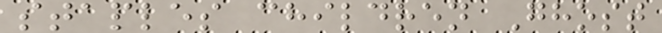staples children Ghost
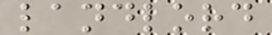landlord
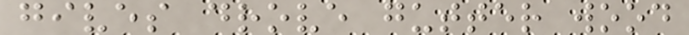gives drove gutter wood
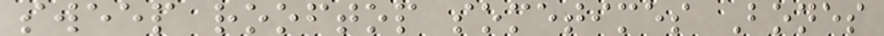sweep rooftop sometimes Bones
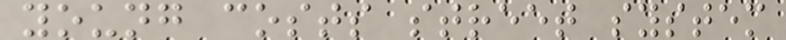young costs street system
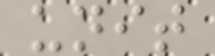unit
